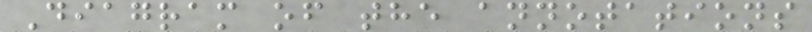Diagram of the annotations
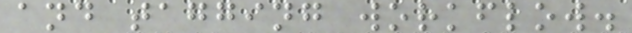and tagging workflow.
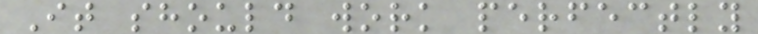It should work perfectly
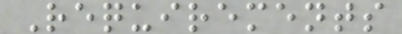Requirements
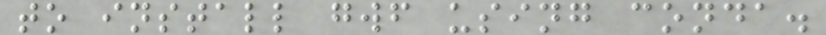to install gwf using conda.
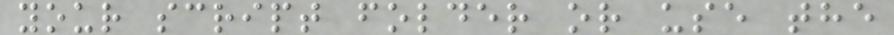your script folder or use the
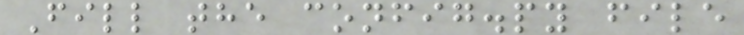Fill the config.py file
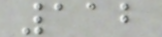112
